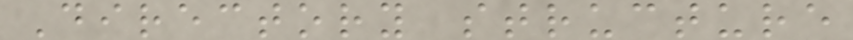Directory structure
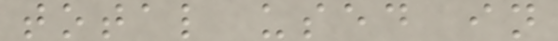total used in
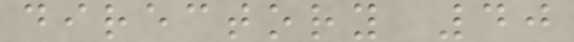directory 40
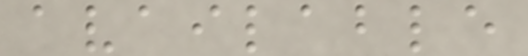available
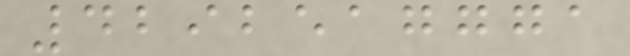4292517771
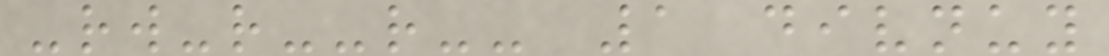-rw-r--r-- 1 divnuy
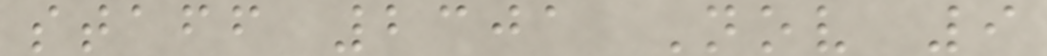staff 2301 Nov 9
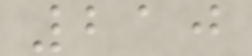210
